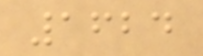1624
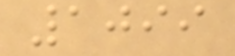1099
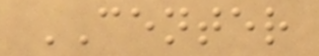CENTER
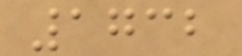1732
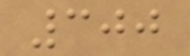300
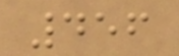456
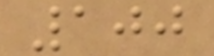100
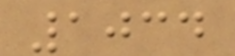1034
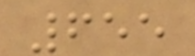655
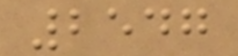2547
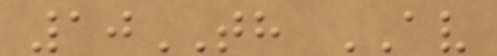10TH AV
